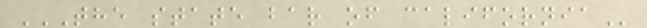THE STATE BAR OF CALIFORNIA
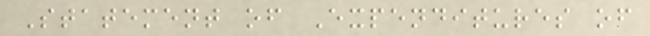Statement of Expenditures of
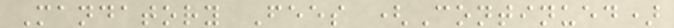Mandatory Fees (Continued)
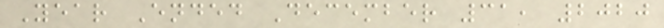Year Ended December 31, 2020
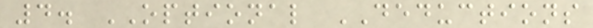4. OPTIONAL DEDUCTIONS
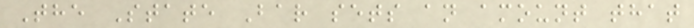The State Bar sets an amount that
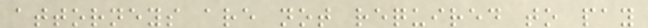attorneys are not required to pay
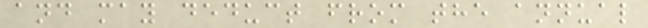and may deduct from the annual
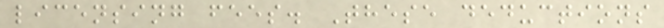licensing fees. These deductions
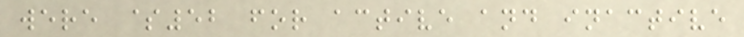were $52 for active and inactive
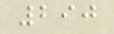290
